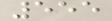555
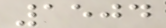1504
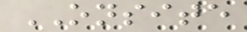ONSITE
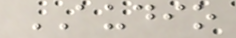AUDIO
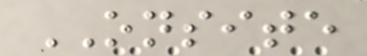ONSITE
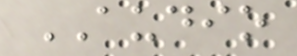AUDIO
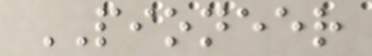PIONEER
